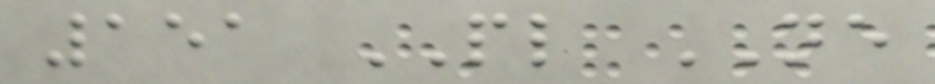151 PL NE
